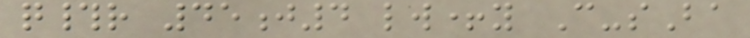q#r 45j4 lw+y C-sBa
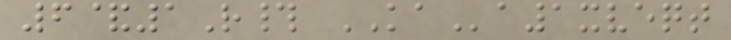6&1R# KAa1xveqt
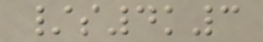/s4k3
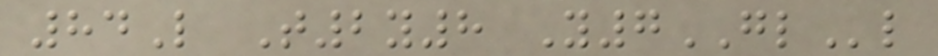84L T2y8 Y7GLl
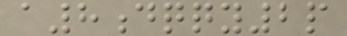a8dqqy2p
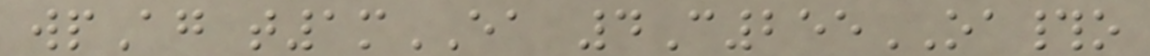wpAg t1mEA 4C255OA#o
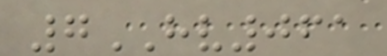7HV061
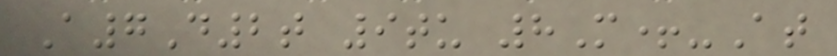A7D2t 9tu 8M+-At
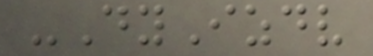-DyIzdv
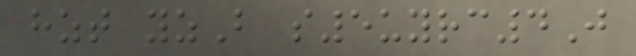hzt yzB s5uyrc4J
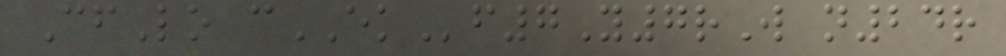CfLo cEKf7Y7rW n24r
